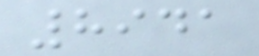8941
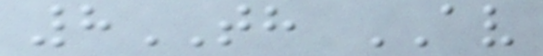8TH AV
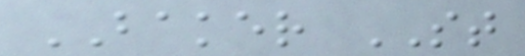BAKER ST
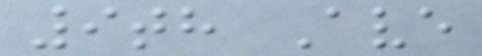9th Ave
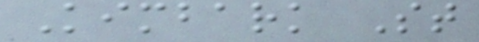Kimbark St
